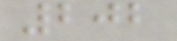202
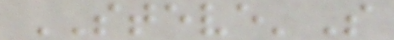STEVE'S
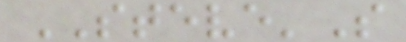STEVE'S
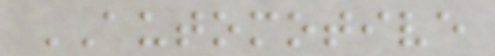AUTOMOTIVE
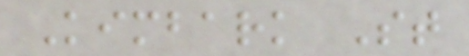Kimbark St
